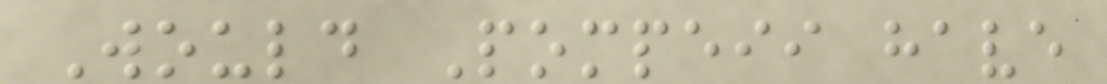Would Pompeii have
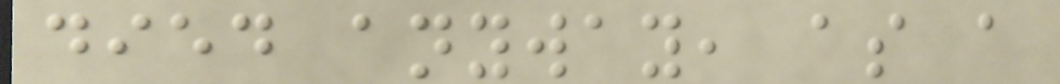died anyway, as a
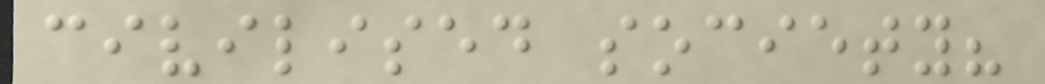civilised society?
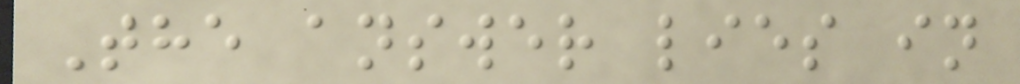The answer lies in
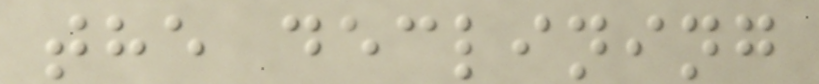the declining
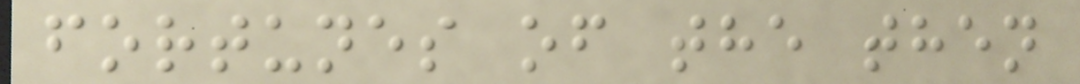fortunes of the then
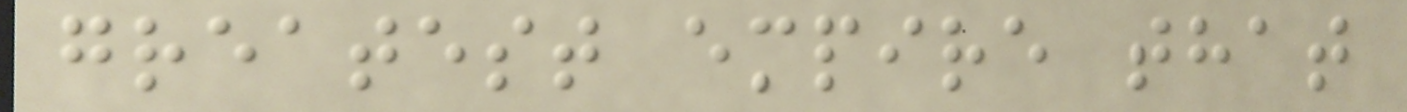greatest empire that
